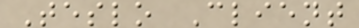Teslo Client
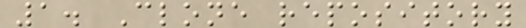1. Clone repository
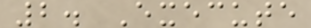2. Execute
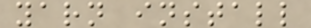yarn install
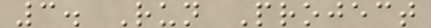3. Run Project
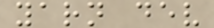yarn dev
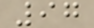97
